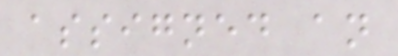assigned an
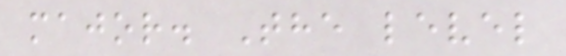major. The level
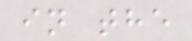in the
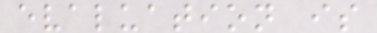evaluation is
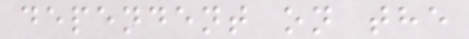dependent on the
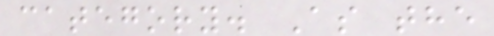category. As the
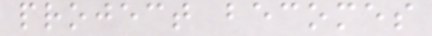project becomes
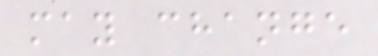may change
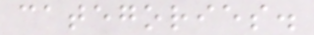categories.
